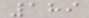189
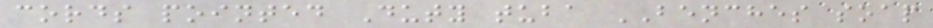cords pointed Duty tuba BENCHES soap
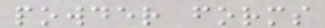powder forms
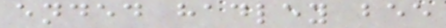ended hadley bee
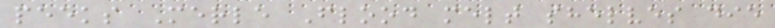peeks Merle Flood melt shelves die
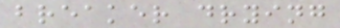breaker drying
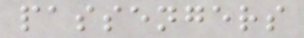passengers
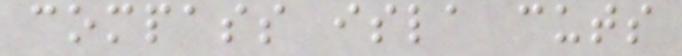compass isla cuts
